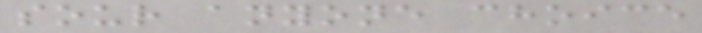sour anyone choice
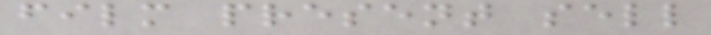film present sell
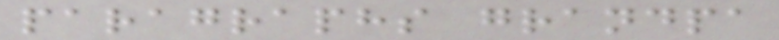paragraphs grandpa
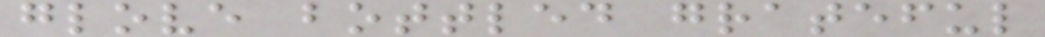glove bottled grateful
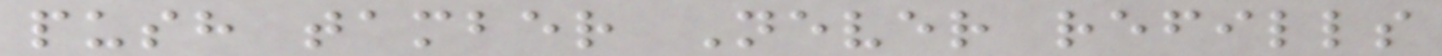push tamber Never refills
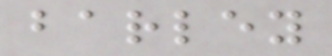barley
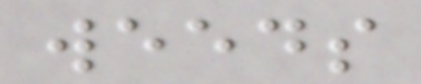weeds
